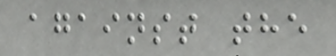against the
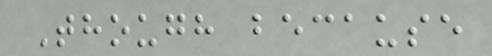Though because
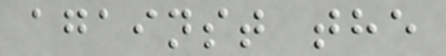against the
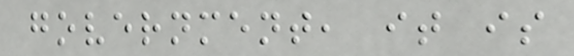government, it is
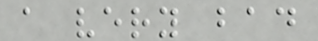a very bad
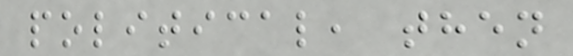political, then
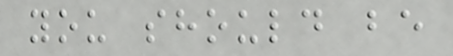you should be
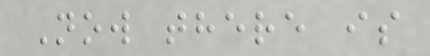Now there is
